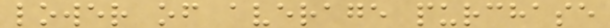lower of average purchase
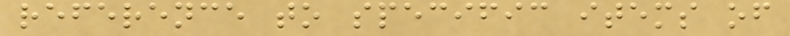reference to specific items of
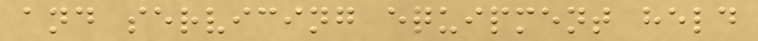and servicing equipment held
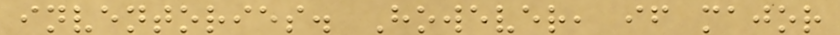inventories. However, if major
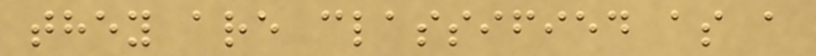they are classified as a
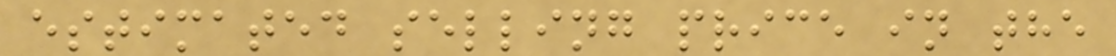estimated selling price in the
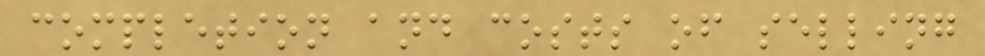completion and costs of selling
